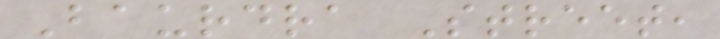Baurdra Street,
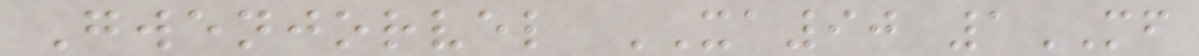Gwenjorvel XA90 1MF
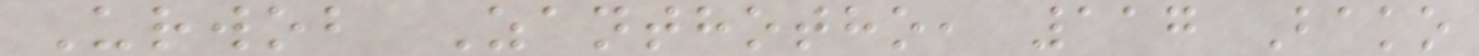Urwob Zanthotho, 117 Bako
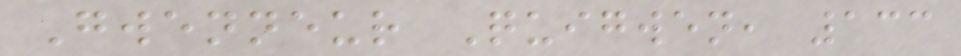Gwenneur Quigwen, 133
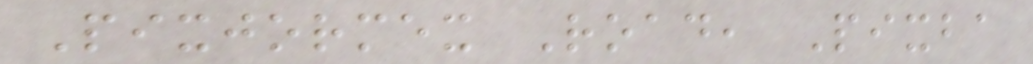Pixjormex Road, Pixba
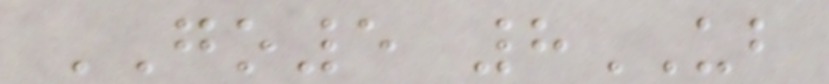GO5 8UB
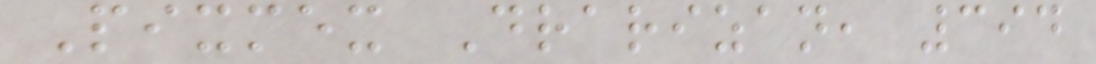Pixmex Drarizan, 394
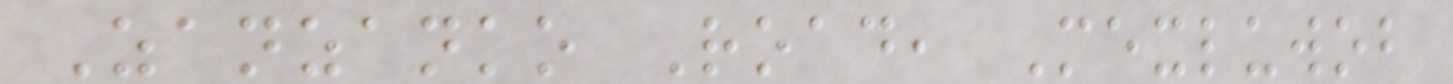Zanzanko Road, Mexluwob
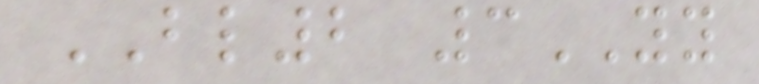BL2 3YY
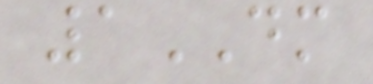1DM
